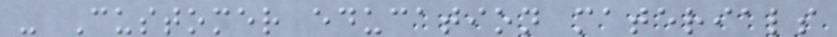- Customer education materials
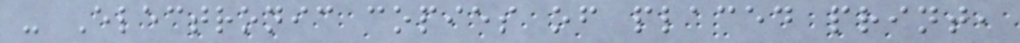- Electronic copies of placed print,
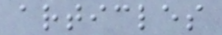articles
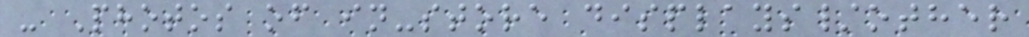- Photos of in-store displays/other
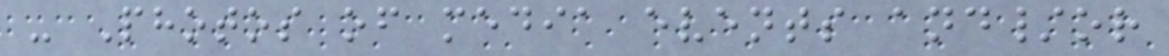- Photos of media events and/or
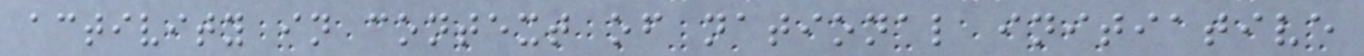activity in context of national initiative
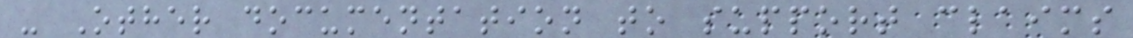- Other documentation to support claims
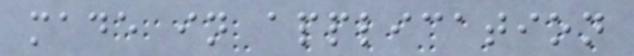made in application
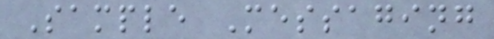Sample Messaging
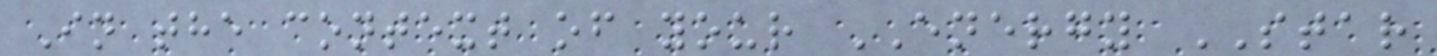In the context of your ENERGY STAR
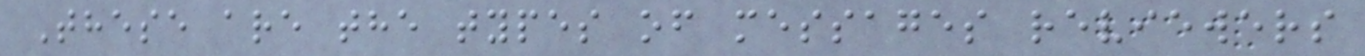These are the types of messages reviewers
